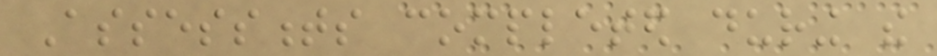Assessments completed during the
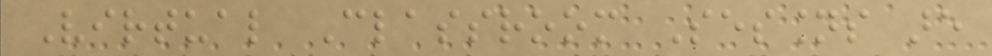Virtual Classroom Sessions are
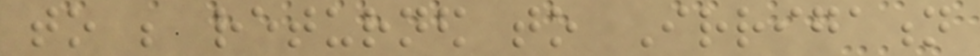to be returned to Irrigation
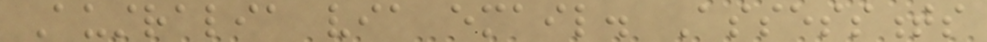Australia via email. Assessments
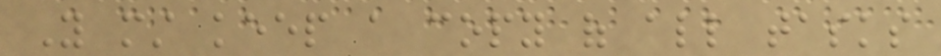You must keep a copy of all tasks
